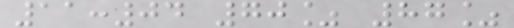11:04 70% 87%
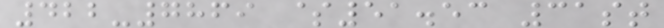422-7869 $51.53 31st
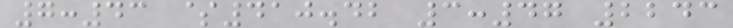7:43 $410.42 3:47 2243
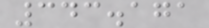343.171
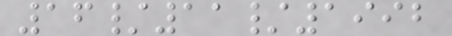16/11/1992
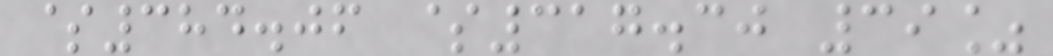$384.06 $317.30 39%
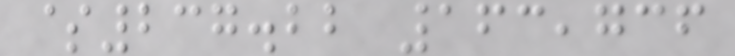$237.22 163,736
